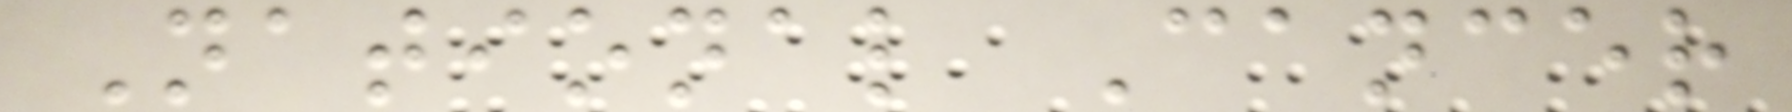National Cancer
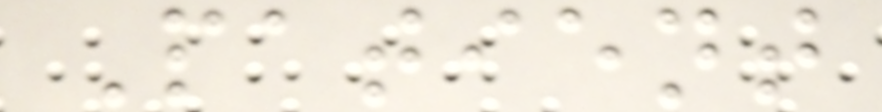Patient
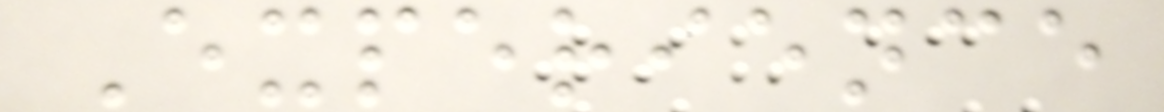Experience
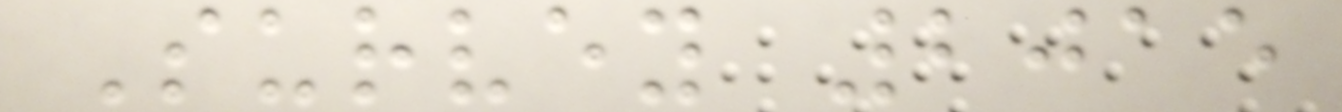Survey 2015
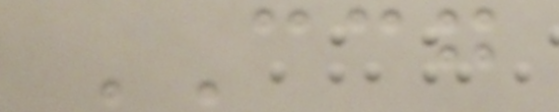CCG
